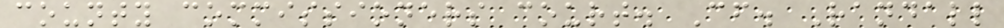county commissioners court. Cf. Randall
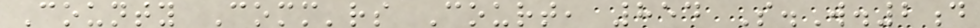County Comm'rs Court, 854 S.W.2d
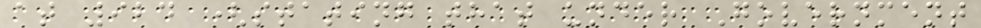at 924 (stating that under Government
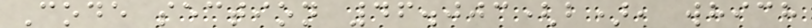Code section 46.003(b), which
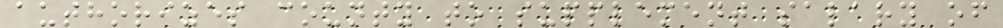authorizes county to supplement salary of
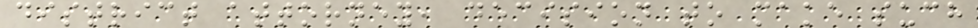district attorney, decision to make such
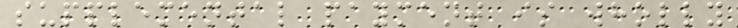supplemental payment is wholly
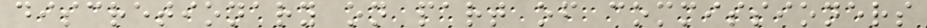discretionary on part of commissioners
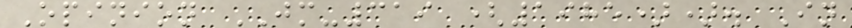Opinion JM-319 (1985)). In
